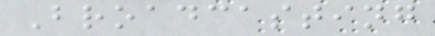Broadcasting
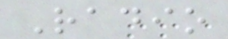Radio
